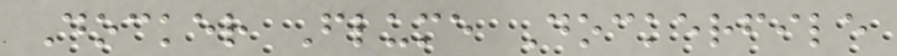Docker Flume Dockerfile
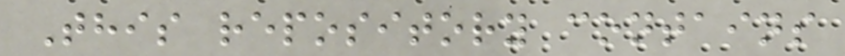This repository contains
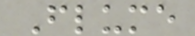Flume
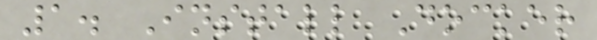1. Install Docker
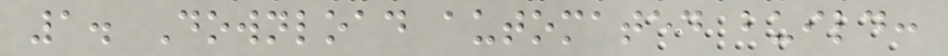1. Download automated build:
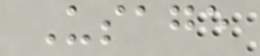Usage
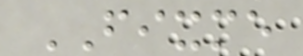FIXME
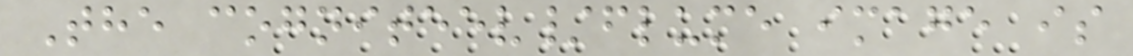The cogniteev/flume image is
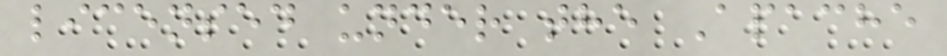licensed under the Apache
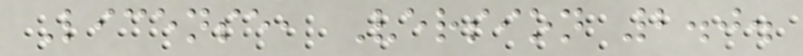License, Version 2.0.
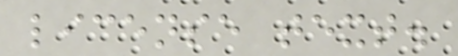license text.
